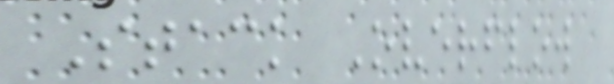Stack Overflow
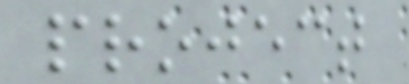project
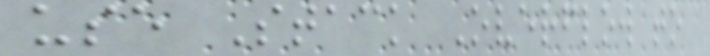use Stack Overflow to
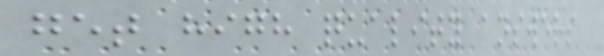get high quality answers
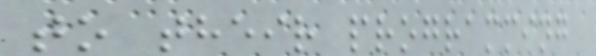to their programming
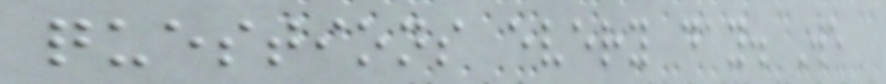questions every day. We
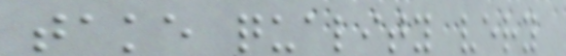take quality very
